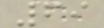69
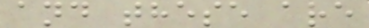and these are
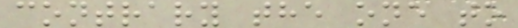contrary the one to
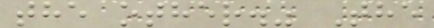the other." The
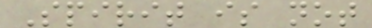Spirit is not
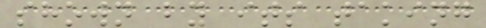shown by its taking
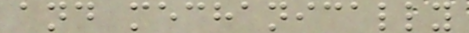and mechanically
